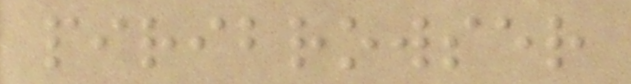piribrowser
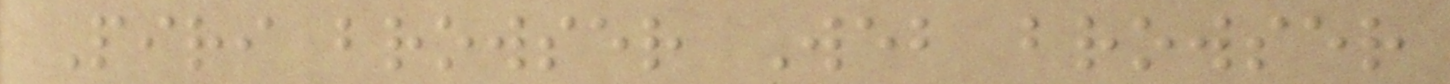Piri browser Web browser
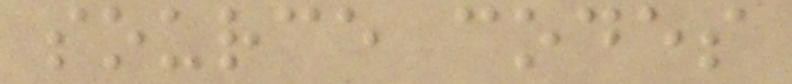source codes
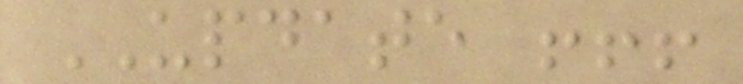UPDATE !!!
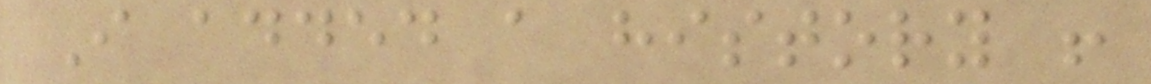I added a history !
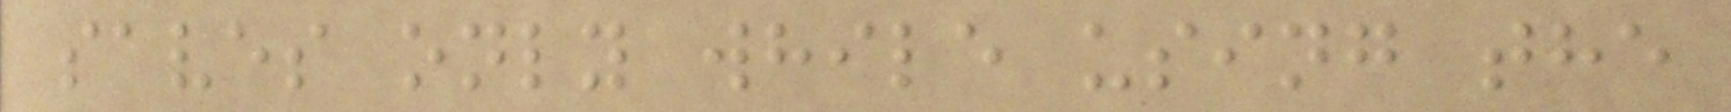saves only while using the
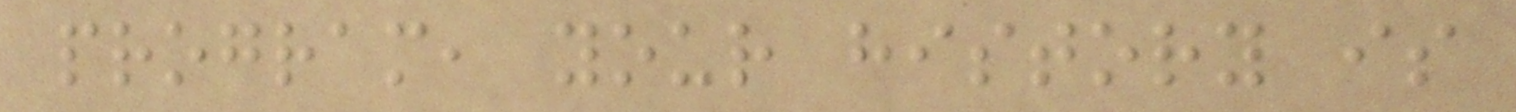program, your history is
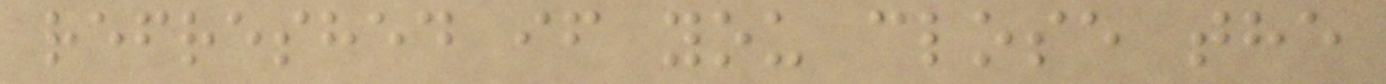refreshed if you close the
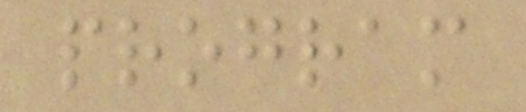program
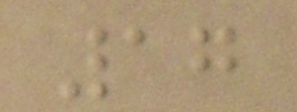17
